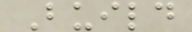Build
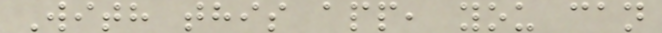With this app, you can
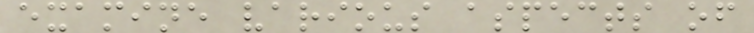examine various aspects of
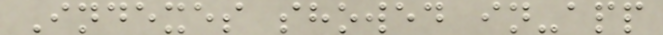Indexes showed in-app
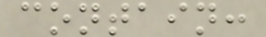contain:
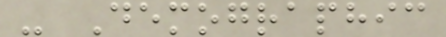- Demographic
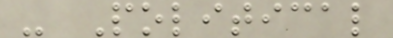- Political
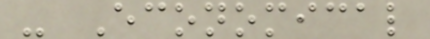- Economical
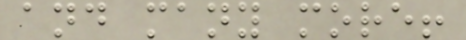and many more!
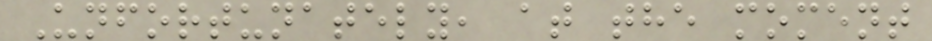Unfortunately, at the moment
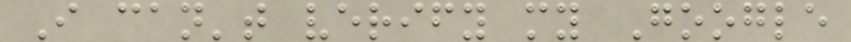I can't verify my Google
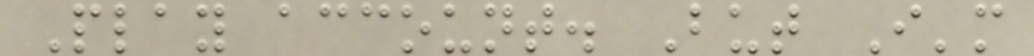Play account. But I'm
